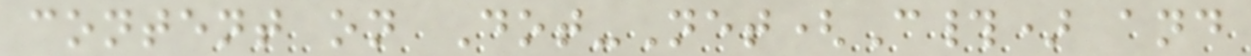content on Dot-Net(C#) and
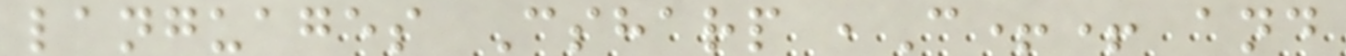languages Csharp ,C++ and
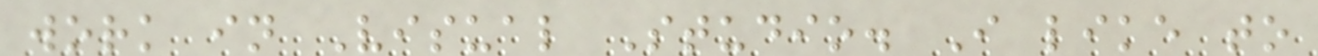work in Visual Studio. I like to
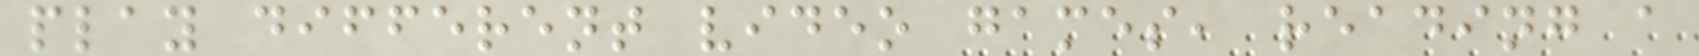play different video games, reading a
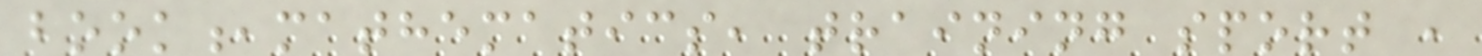book,mathematics, training sport ,
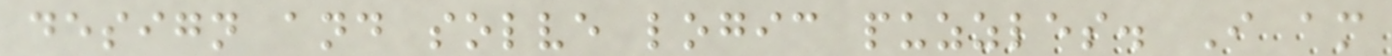design and solve logic puzzles. I am
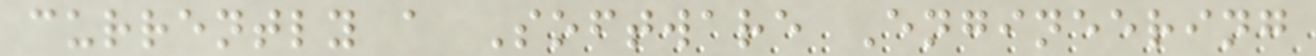currently a Software Engineering
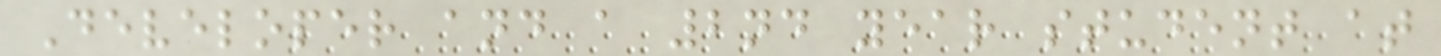Developer and a 2nd year student at
